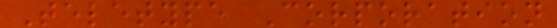Teletype Corporation
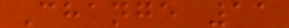Change 11
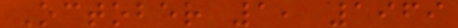October 1, 1969
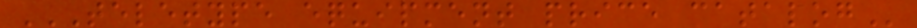TELETYPE EQUIPMENT PRICE CATALOG
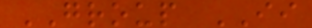GROUP II
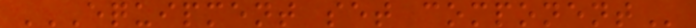EQUIPMENT SET COMPONENT
